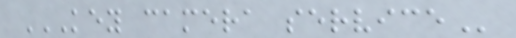KEY CAMERA SERVICE
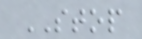STOP
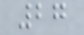27
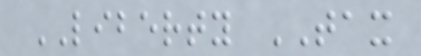LIBERTY TAX
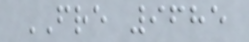FRE 9685
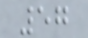57
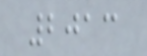2013
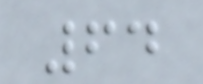64
